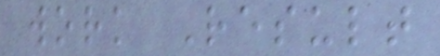work Result
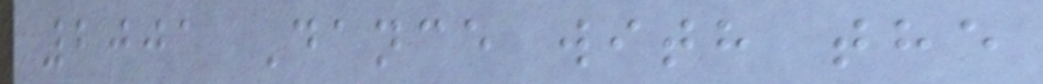2001 Dance with the
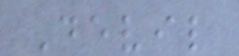Devil
